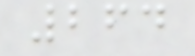264
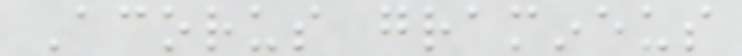Acorus gramineus
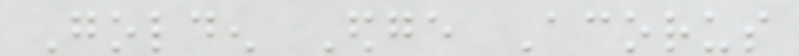Golden Edge Acorus
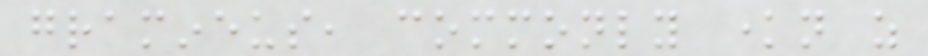gramineus, commonly known as
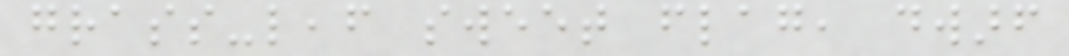grass-leaf sweet flag, dwarf
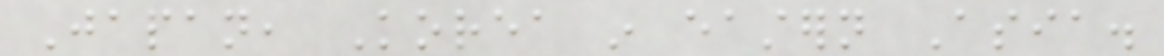Japan, Korea in eastern Asia.
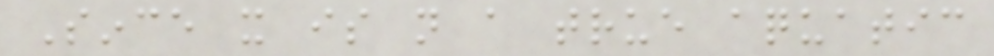Since it is not a true aquatic
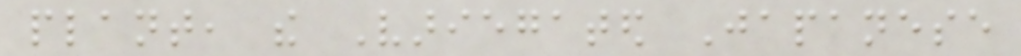plant, the Variegated Japanese
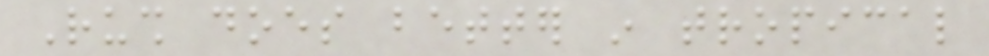Rush does better in tropical
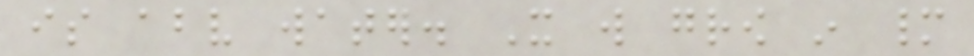is above water. It will grow in many
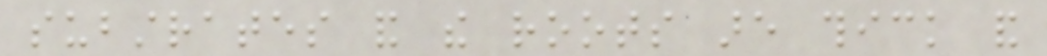substrates and the roots are thick and
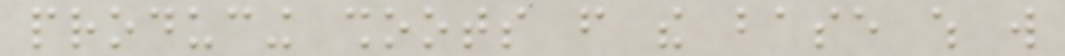producing shoots from the base which will
